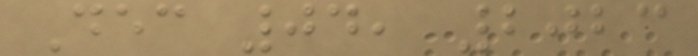Dec 04, 2023
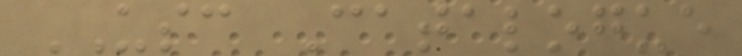USC Catalogue
